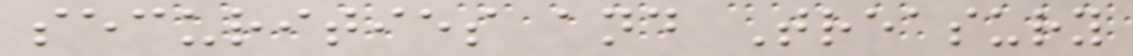securities and Treasury
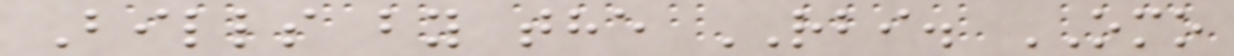Bills by the RBI. OMO
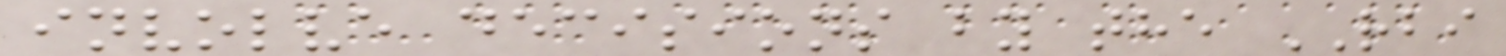involve decisions by the RBI
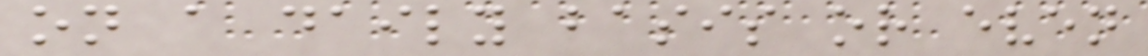on a daily basis or even
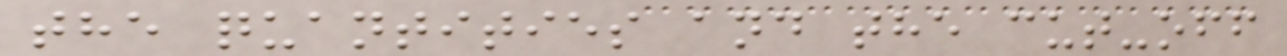the quantities and the cut-off
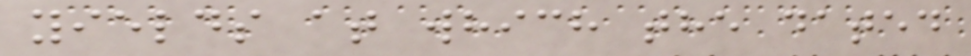yields at which the dated
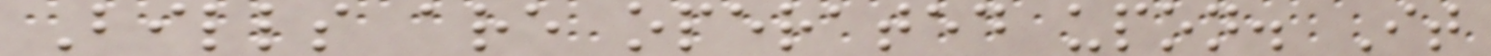Bills are operated upon. It
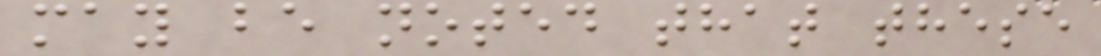may be noted that these
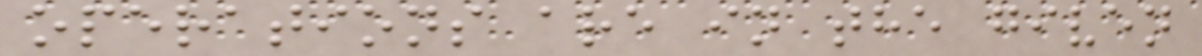operations are in the given
